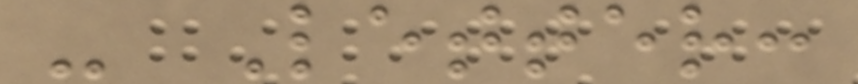- Letter:
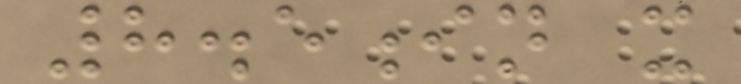8.5in x
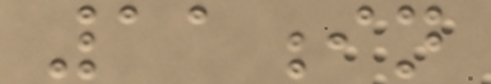11in
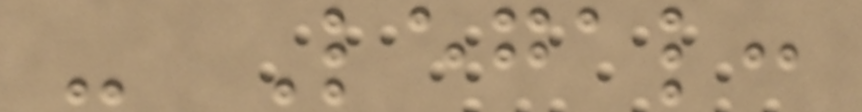- Legal:
